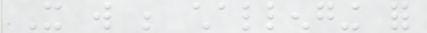It will be challenging for
